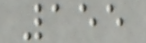155
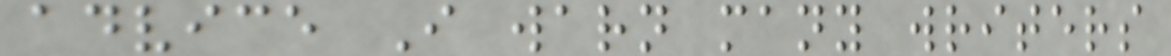advice I warn many writers
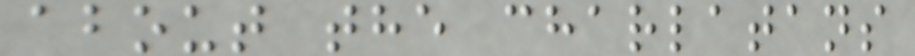about the charlatans
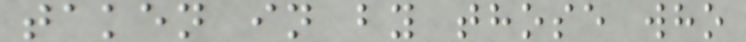taken in by those who
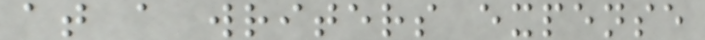at a writers expense
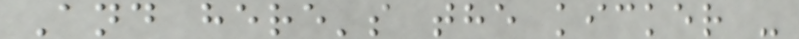And here's the kicker -
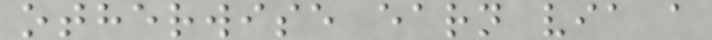otherwise earn via a
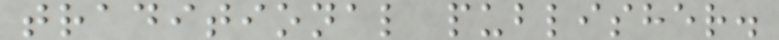traditional publisher.
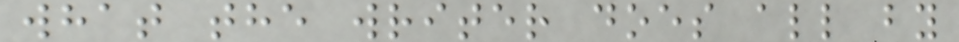what the writer does all by
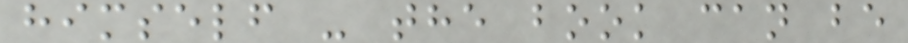himself - the book can be
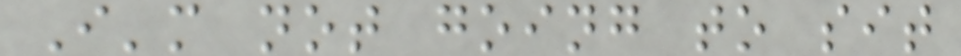I'm not going to sit
